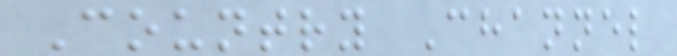Country Channel
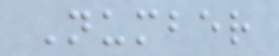Number
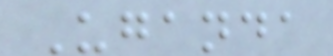Uganda
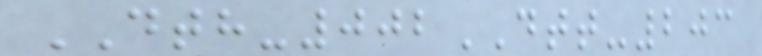DTH-002DTT-203
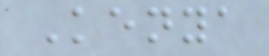Kenya
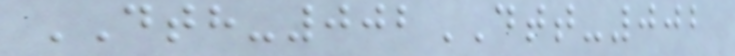DTH-002DTT-002
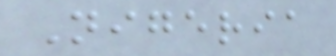Nigeria
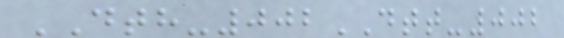DTH-002DTT-002
